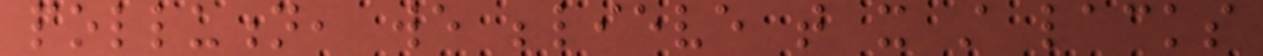pollution, we believe that it still lacks
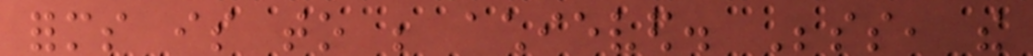forms is to be achieved. Besides, the
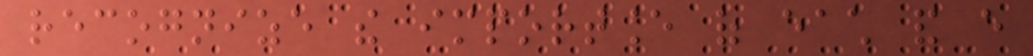recognize the importance of each and every
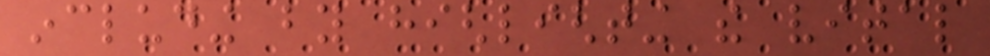including by highlighting the vital
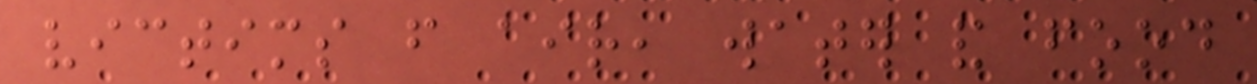victims from air, water and food
